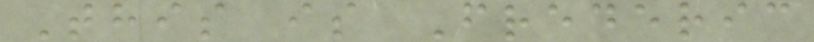This is Frederic
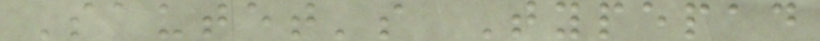Sautet's Typepad
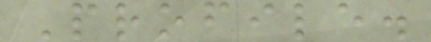Profile.
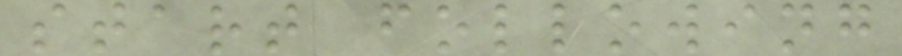start following
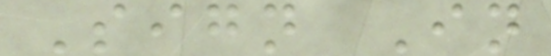Sign In
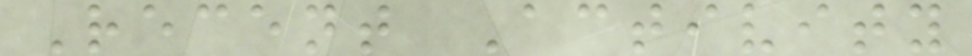Recent Activity
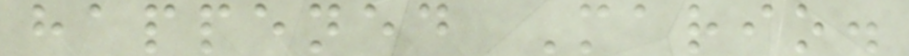happened Mario.
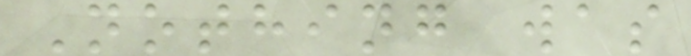Nothing was
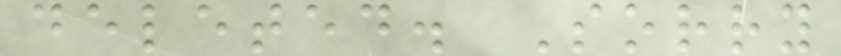deleted. Sorry
